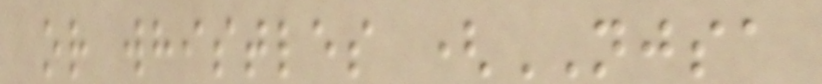or whistles (NJSA
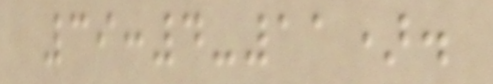39:4-11).
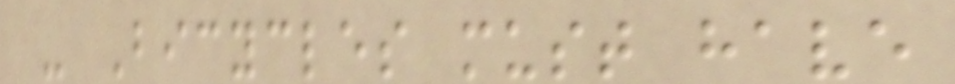- Bicycles must have
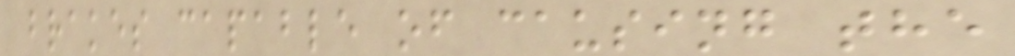brakes capable of causing the
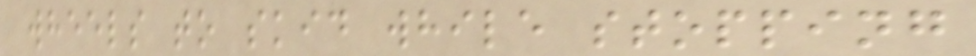wheels to skid while stopping
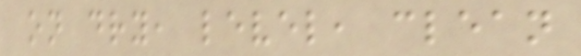on dry, level, clean
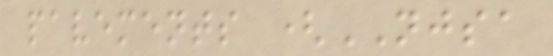pavements (NJSA
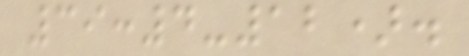39:4-12).
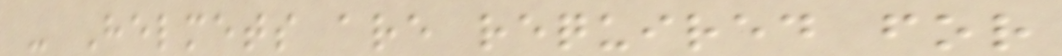- Helmets are required for
